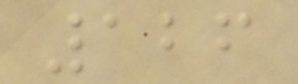126
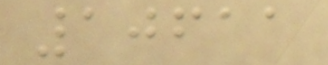10611
